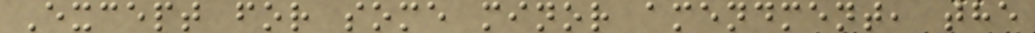Except for some minor amendment, the
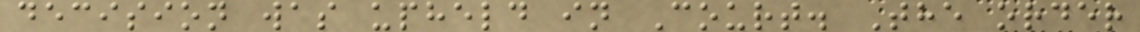decision was upheld in Court. The order
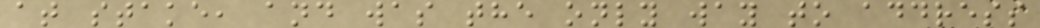at stake, and was the only way to address
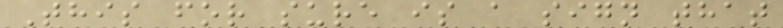This for sure is a sign that
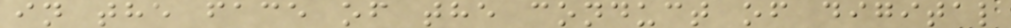in the face of the conduct of digital
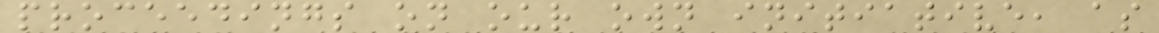proceedings on our own initiative, as
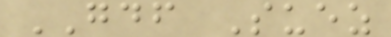GDF Suez
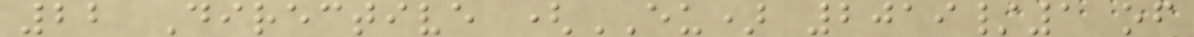22 Directive (EU) 2019/1 of
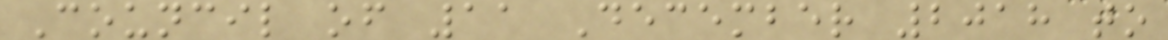Council of 11 December 2018 to
